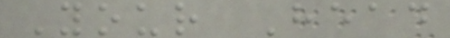Your Head
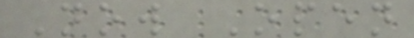Now Open
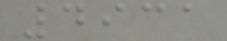4931
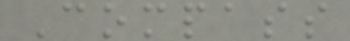Compass
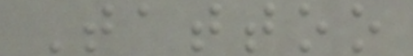Tattoo
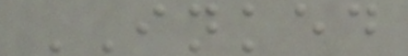INKED
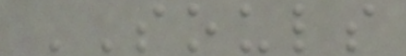SOULS
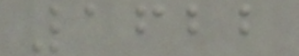1622
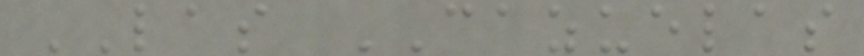LAS CAZUELAS
